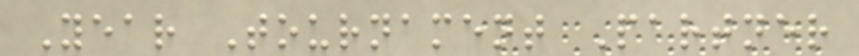Year Tournament Partner
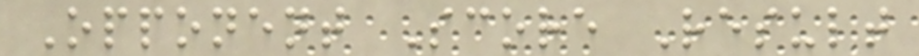Opponent Score Result
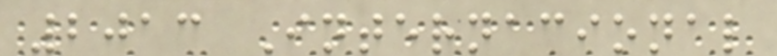2013 Internacional
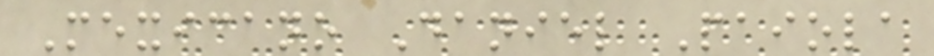Mexicano Daniel Paiola
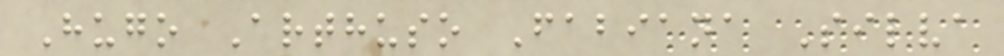Hugo Arthuso Fabiana Silva
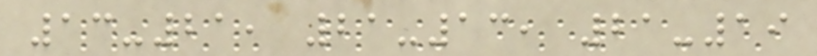13-21, 21-13, 21-19
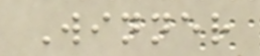Winner
